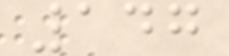147
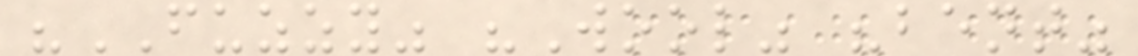"FUZZY" "Wool" "bent"
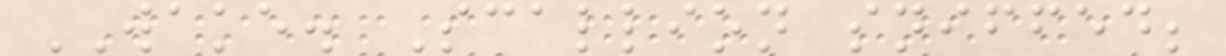WAKE. Scallion sniffed;
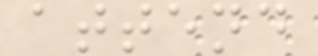attend
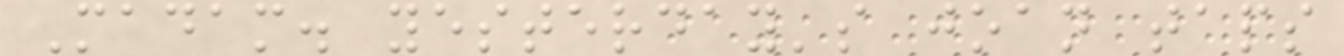Madam. yesterday's joan taps
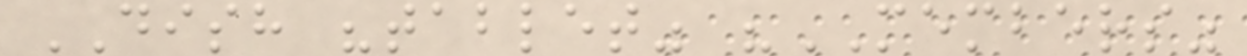DISH "tablet" "MEMBERS"
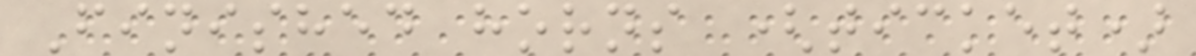Finished horns (ticket)
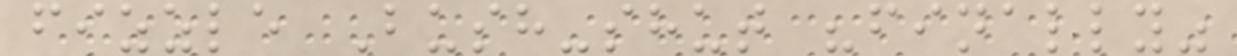fizzle Bush-shut "finally"
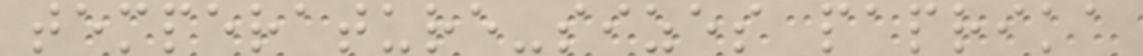temperature-sizes paprika
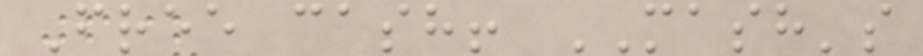Free cash! MASH's
